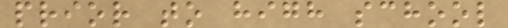prior to high school
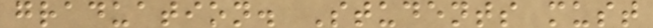graduation. Students must
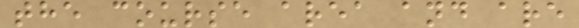the course area and are
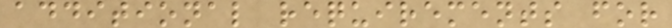additional requirements for
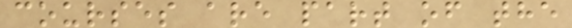courses are part of the
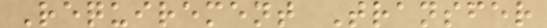Requirement Transfer
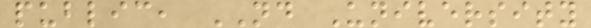public, ND University
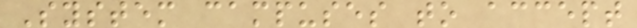System campuses to accept
